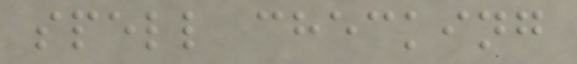spell checking
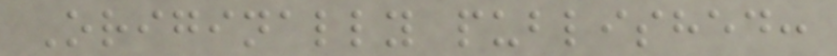Originally published:
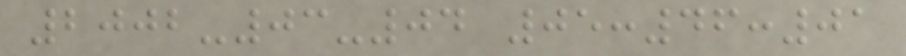2002-03-04 05:46:01
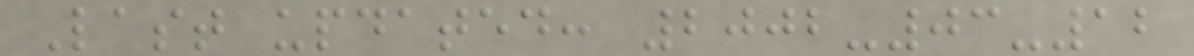Last updated: 2002-03-12
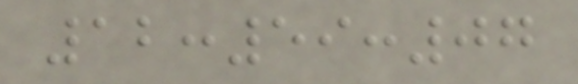12:59:07
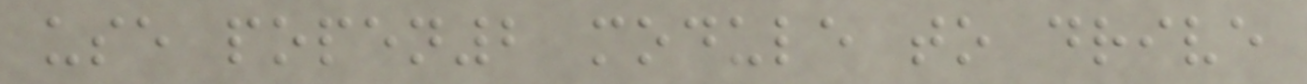use popen2 module to drive
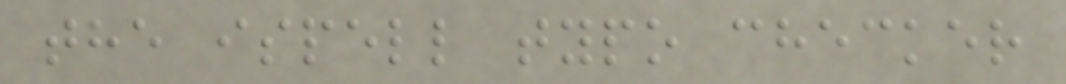the ispell typo checker
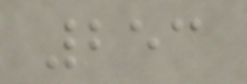253
